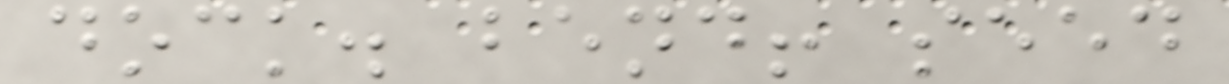dock. bend! seed
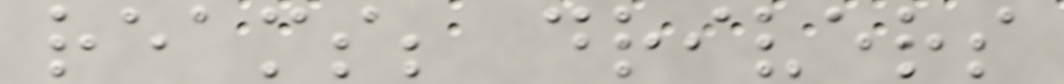reams; drivers
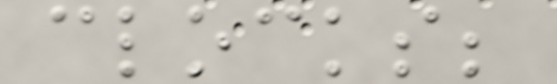clocks;
